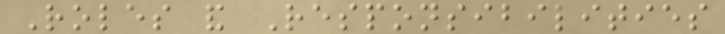Roles and Responsibilities
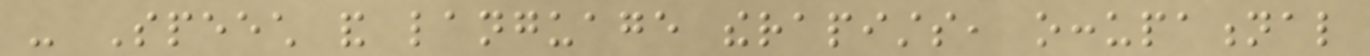- Speech and language therapists, occupational
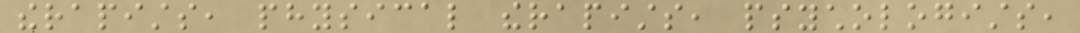therapists, physical therapists, psychologists,
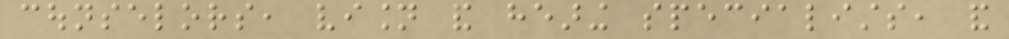counselors, vision and hearing specialists, and
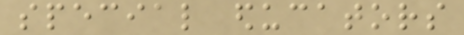special educators
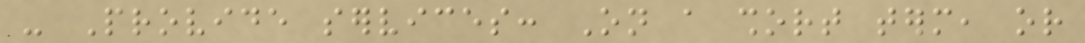- Provide services: On a short term, or
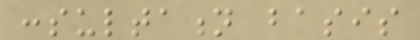consultation basis
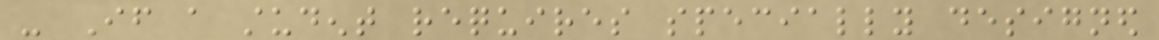- If a student requires specially designed
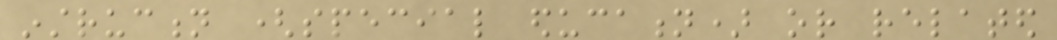instruction (special education) or related
